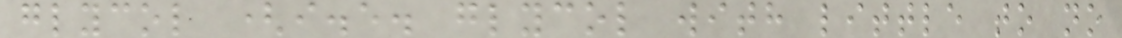glycol (i.e. glycol with little to no
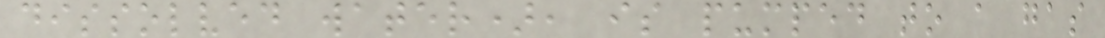dissolved water), is pumped to a gas
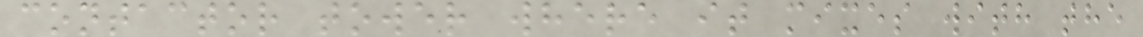contactor tower where it mixes with the
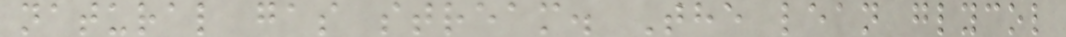natural gas stream. The lean glycol
